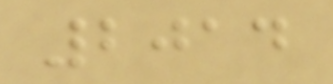2014
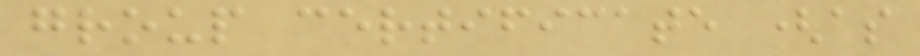group certificate (as
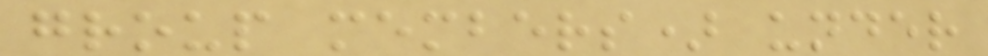group members) under
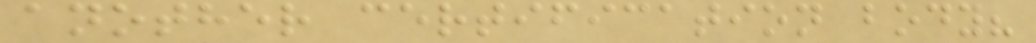another certification body?
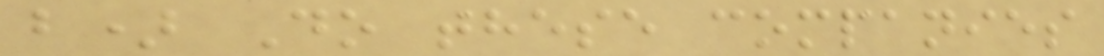b) Do these companies
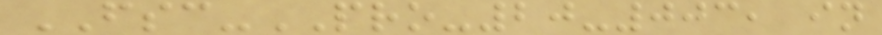FSC-PRO-20-003, in
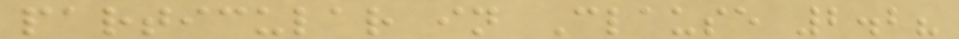particular in Clause 2.2?
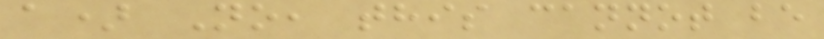a) No, this cannot be
